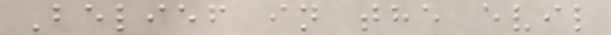Belief in the evil
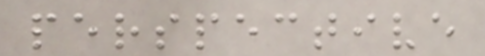perspective
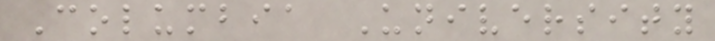Columbia University
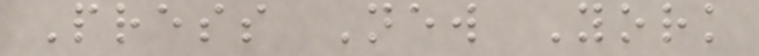Press New York
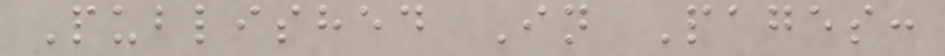Published In Pages:
